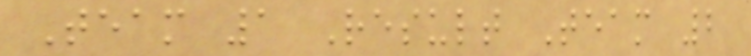Team 1 Result Team 2
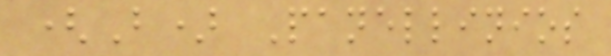(B) Panellinios
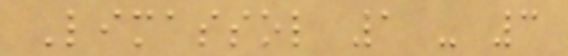Limassol 1 - 3
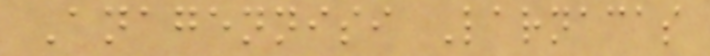Anagennisi Larnacas
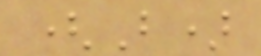(B)
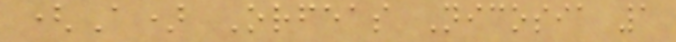(A) Orfeas Nicosia 1
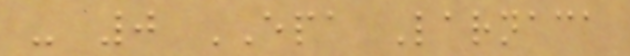- 0 EPA Larnaca
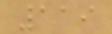119
